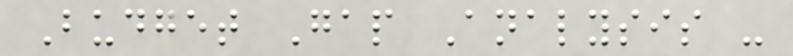Budget Gap Analysis -
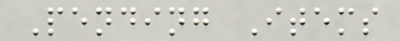Pending Items
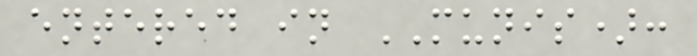entered in MUNIS):
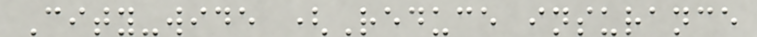City-wide (Reduce insurance
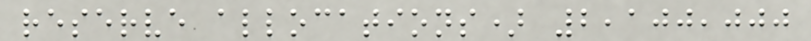reserve allocations) 2,100,000
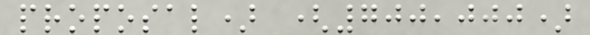proposal) (700,000)
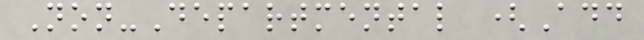Non-Departmental (Add
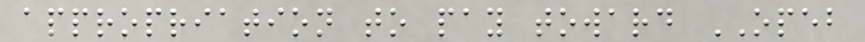appropriation to pay toward OPEB
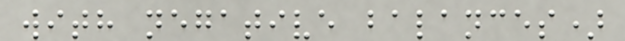with negative balances)
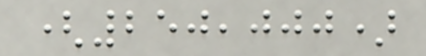(250,000)
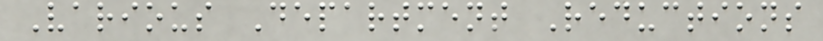Various Department Reductions
